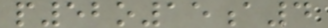p52o15a4
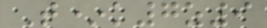T*k7z9
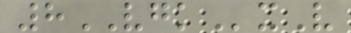8VGKxV
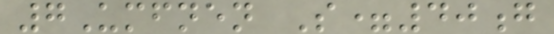7Umfnen S=40g
